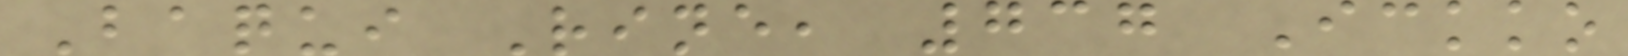Baqui Rine, 737 Ickko
